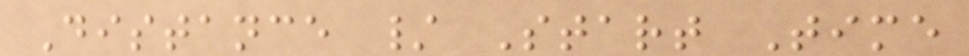Distance / Start Time
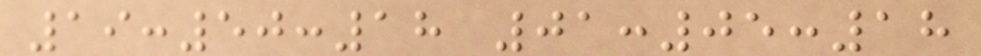19:50:18 01:05:18
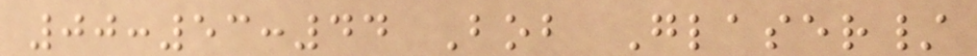00:53:44 Bob Glaser/
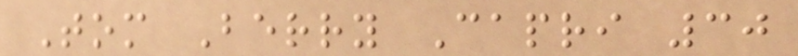Tom Berry Capri 30
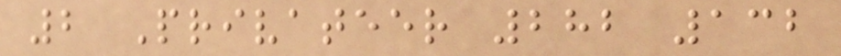2 Privateer 282 132
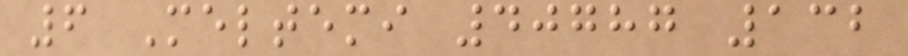6 Meltemi 40787 132
